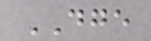DGE
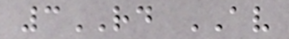3RD AV
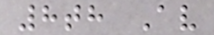8th Av
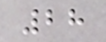28
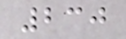230
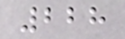228
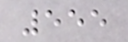555
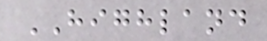HIGHLAND
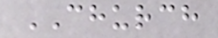CHURCH
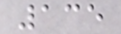135
